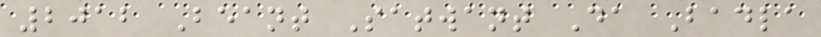2012 Beant Satwant Da Badla
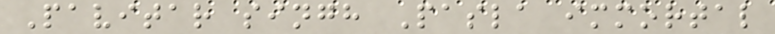Pavitar singh Pasla immortal
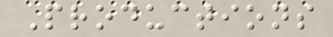Productions
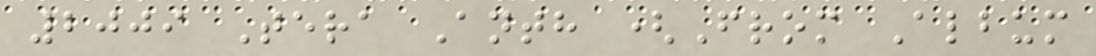2009 Tera Anth (From Album
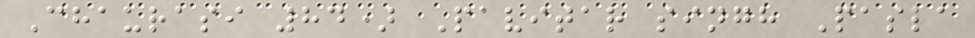Chaurasi 84) Pavitar singh Pasla
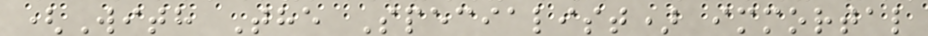(With The Specialist) immortal
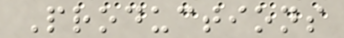Productions
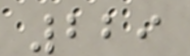229
